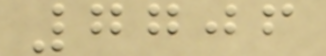7706
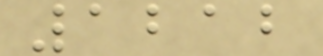1212
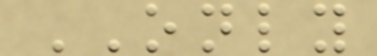ONLY
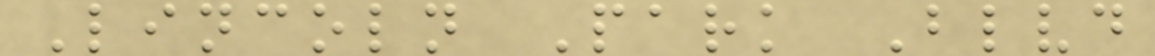Lincoln Park Blvd
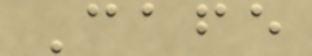Cafe
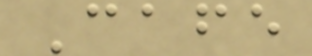Cafe
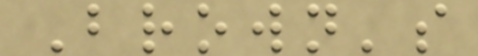Brown's
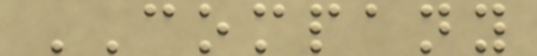COMPANY
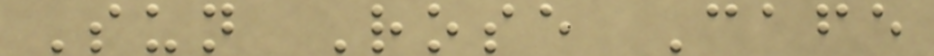Sun Rose Cafe
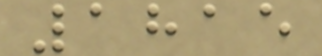1815
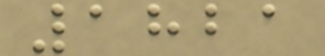1821
